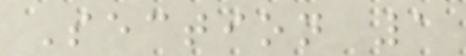Section 1
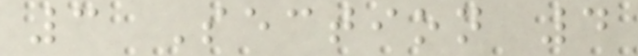3 Section 4
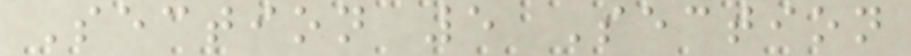Section 5 Section
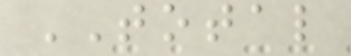TOTAL
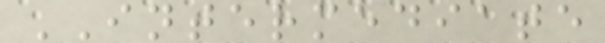INTERMEDIATE
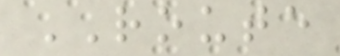ROUTE
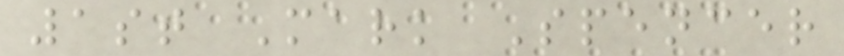1st Mark Spencer
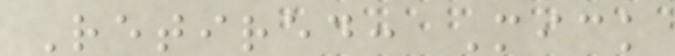Retired: Mick
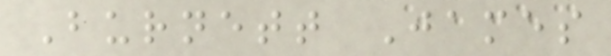Burnett James
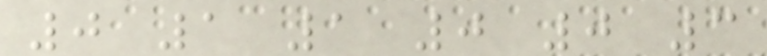0 1 1 0 0 3
